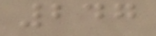247
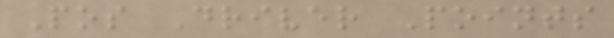Pos Driver Points
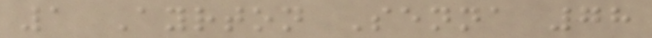1 Ayrton Senna 78
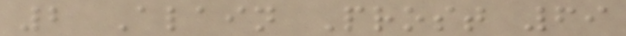2 Alain Prost 69
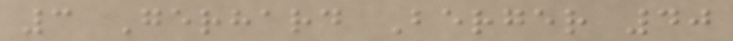3 Gerhard Berger 40
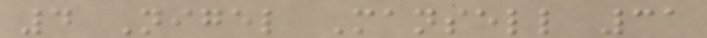4 Nigel Mansell 31
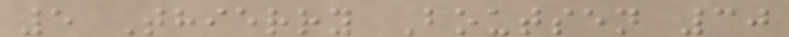5 Thierry Boutsen 30
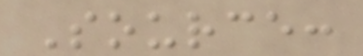Source:
